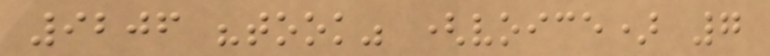9206 "took" (voice) 7
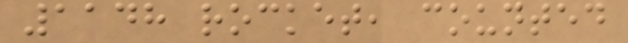1148 rocket, counted
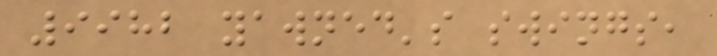9982 yawned's swings,
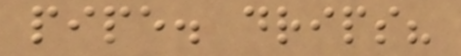pipe. drips?
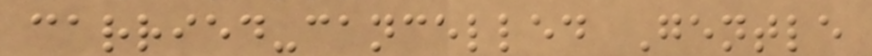carried-cancelled Gentle
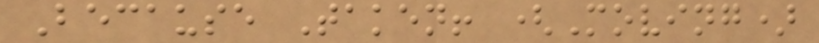Because Taken! (Moving)
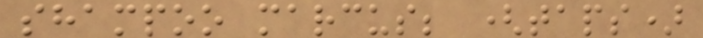shampoo marcus; (taps)
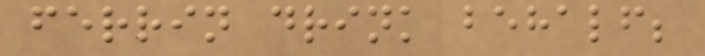ferrin drink behalf;
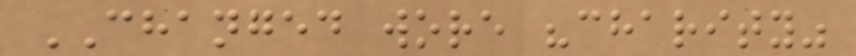CHANGED wore "charity"
